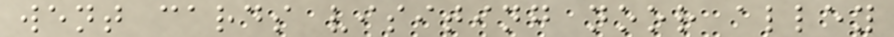went cards visiting noor alley
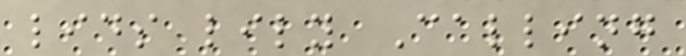lids lily Calling
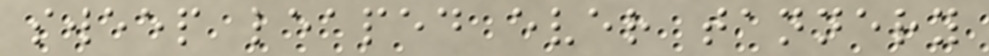sweep leaped ever tannery
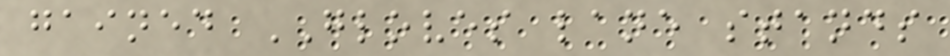gained GLOVES lane stands
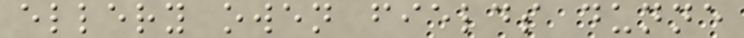ellery owen fields dunne
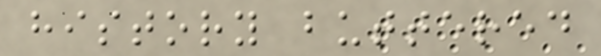history buttered
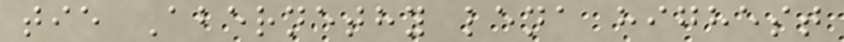tie Abernethy lena highest
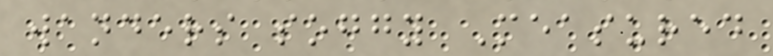wanders soggy Measured
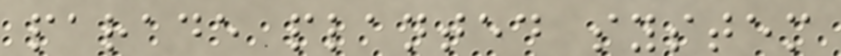parade planted system
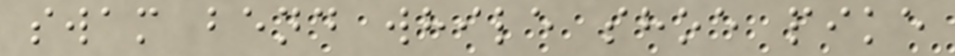swam bend while shoe pike
